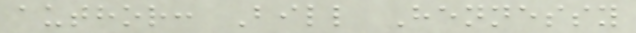author: Bill Hennessy
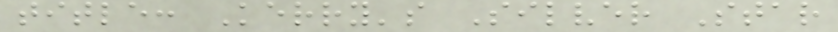title: Kerry's Silver Star
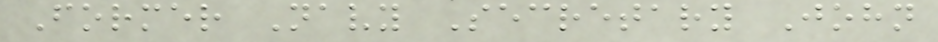Former Navy Secretary John
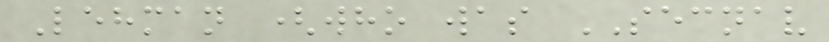Lehman (who was SECNAV
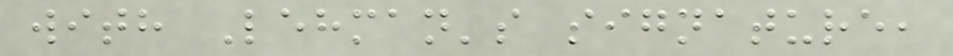with Lehman's signature,
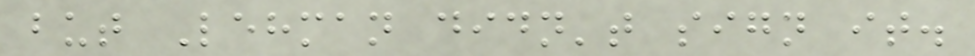but Lehman didn't sign it.
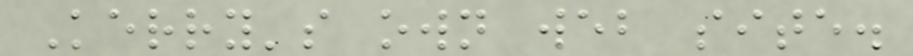Kerry's own web site.
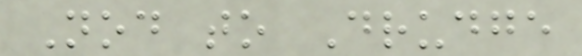Nod to Drudge
